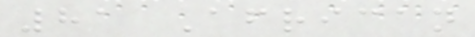81 African
